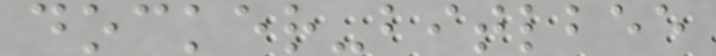docker-bitlbee
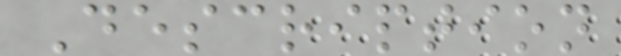Description
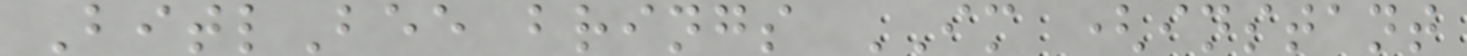BitlBee brings IM (instant
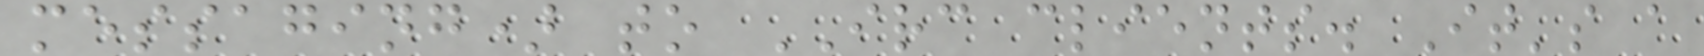messaging) to IRC clients. It's a
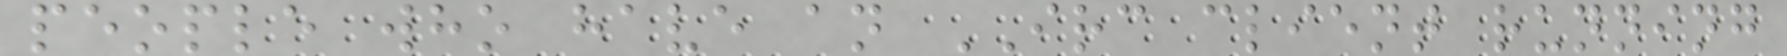people who have an IRC client running
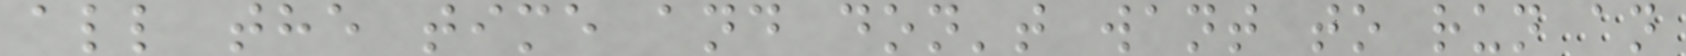all the time and don't want to run an
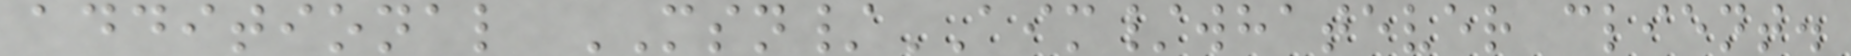additional MSN/AIM/whatever client.
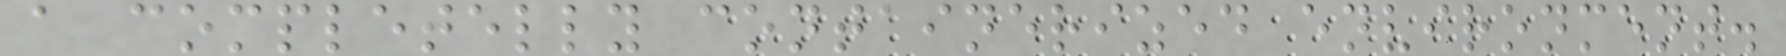a completelly containerized environment.
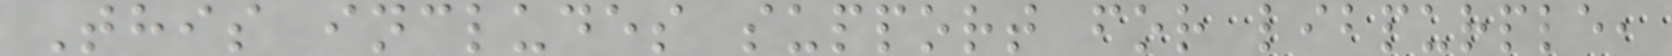This includes support for libpurple,
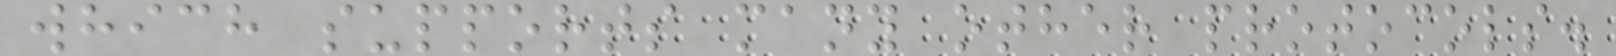which supports many other protocols.
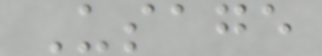Usage
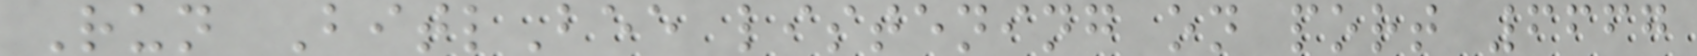Run BitlBee listening on port 6667
